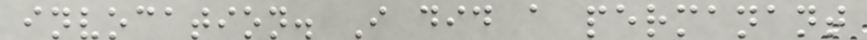invocation. I did a permanant
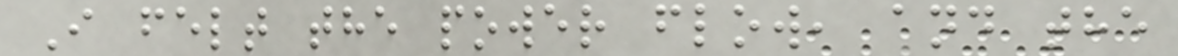I felt the power flow, and the
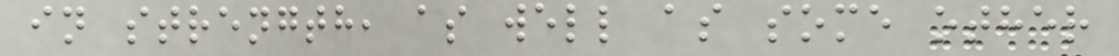in strength, as well as some other
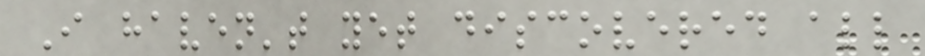I haven't yet discovered all
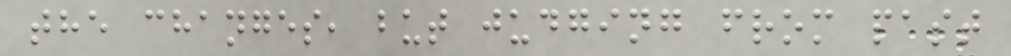the changes, but judging from past
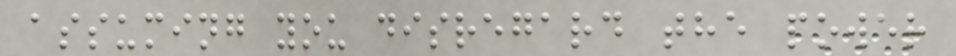assuming you disregard the power
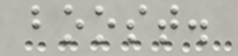boost.
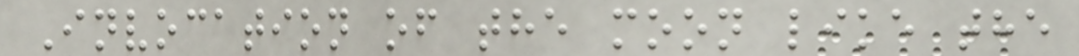Invocation of the moon like the
